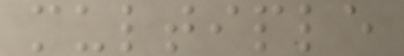multiple
